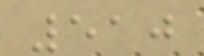510
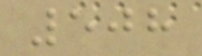508
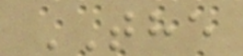THE
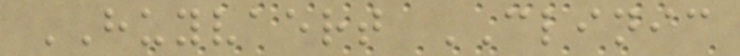HUYVAERT CLINIC
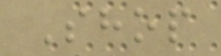Shop
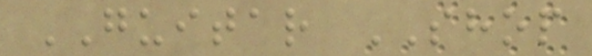GUITAR SHOP
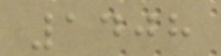1408
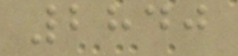2840
